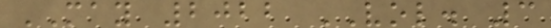MAY 2022 VOL. 3
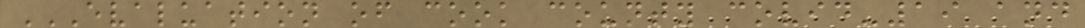EVALUATION OF COOK COUNTY COVID-19 AND
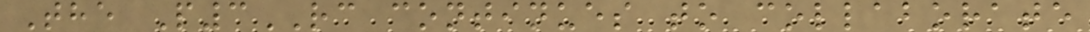The P3RC continues to collaborate
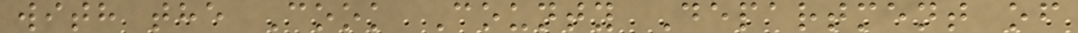with the Cook County Department of
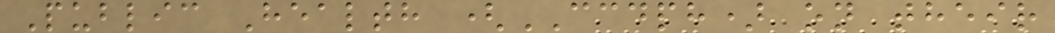Public Health (CCDPH) on their
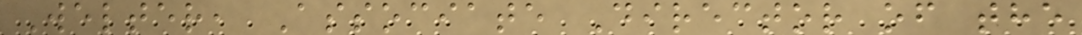Welter, Associate Director of the
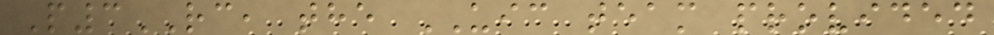P3RC, the UIC team provided
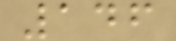146
